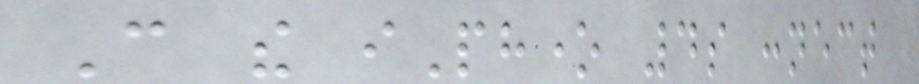Can the iPhone 4s connect
